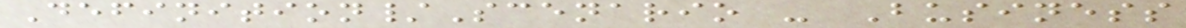Definition/Scenario - Business
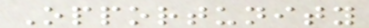Opportunity
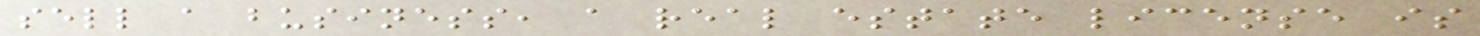sell a business, a real estate license is
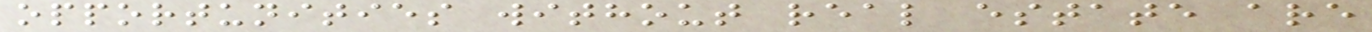opportunities without real estate are
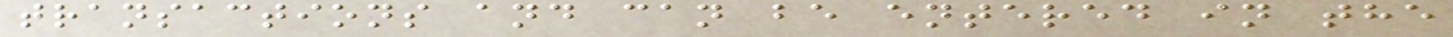transactions and can be entered in the
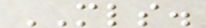MLS.
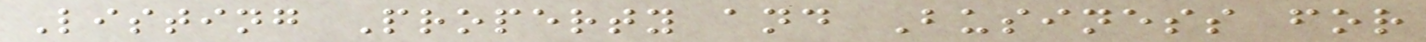Listing Property and Business for
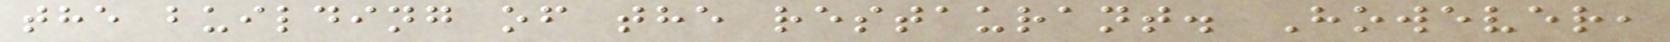the building of the restaurant. However,
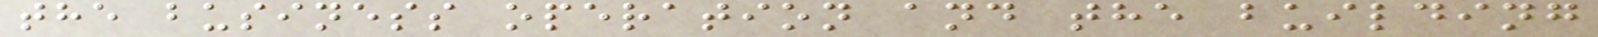the business operation and the building
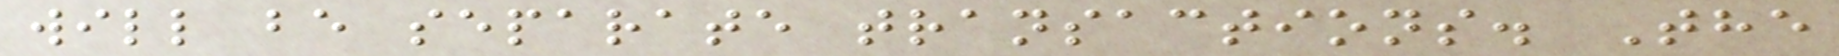will be separate transactions. The
